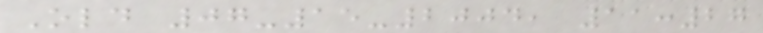Old 07-15-2004, 11:27
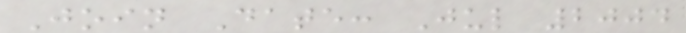Join Date: Jul 2004
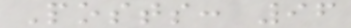Posts: 96
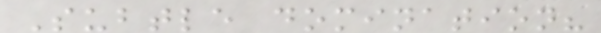Subtle domination?
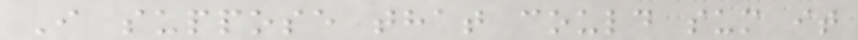I suppose that could sum it
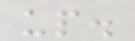up.
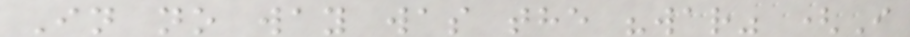In no way was the "war" (I
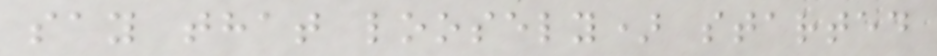say that loosely) started
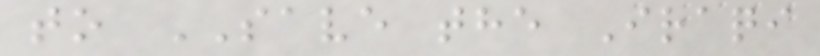to SAVE the Iraqi
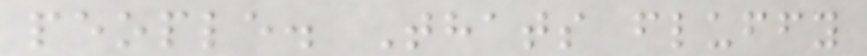people. Thats fluffy
